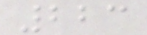223
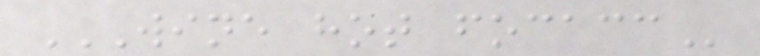WINE HOT FOCACC
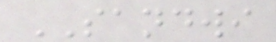SANDWI
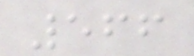566
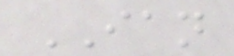IAN
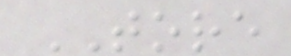TORE
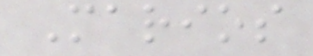Marios
